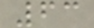63
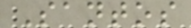Santos
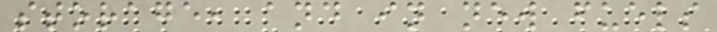storage, and in new fuels
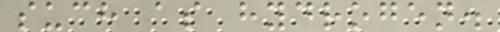such as hydrogen.
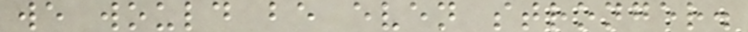we would be even stronger.
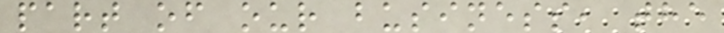part of our business, the
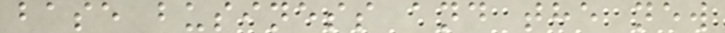base business and the new
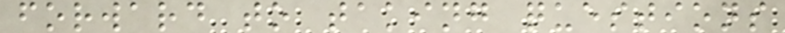forward to taking questions
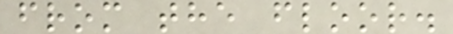from the floor.
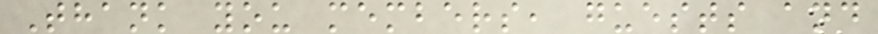Thank you members, guests and
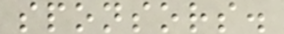sponsors.
